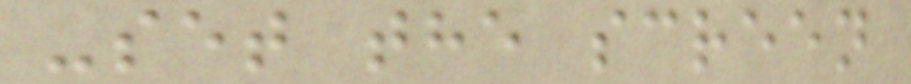-set the screen
